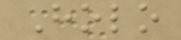Holo
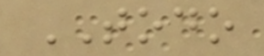TODO
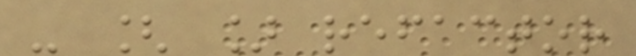- [ ] refactor
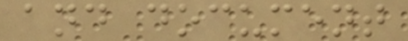and document
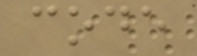code
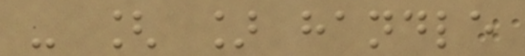- [ ] handle
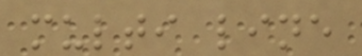multi line
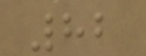82
